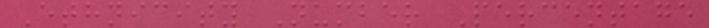Ethnicity Number Percentage
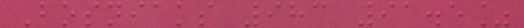Bosniaks 983 91.5%
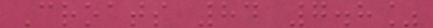Croats 84 7.8%
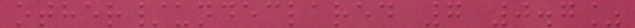other/undeclared 7 0.7%
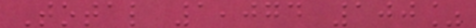Total 1,074 100%
